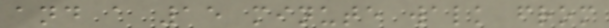and a 15 minute walk from
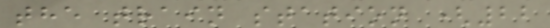the train station (22
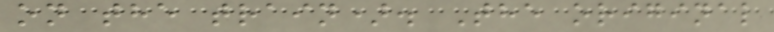on the train). The original
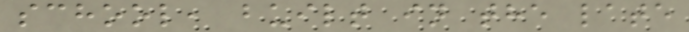school, built in the late
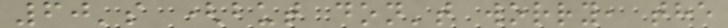60's (but don't worry, the
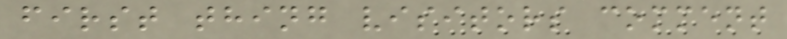first thing visitors comment
